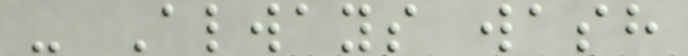- Always wash
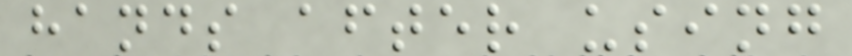hands after using
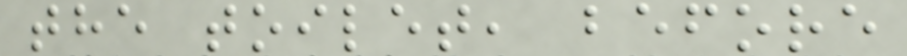the toilet, before
